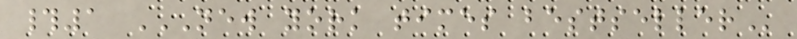#1 NEW YORK TIMES BESTSELLER
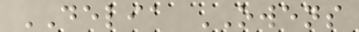DELIA OWENS
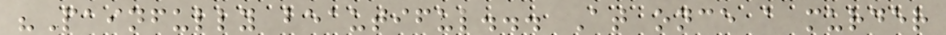"Painfully beautiful... At once a murder
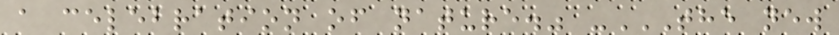a celebration of nature." -THE NEW
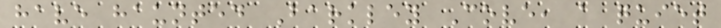have haunted Barkley Cove, a quiet
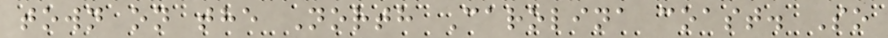town on the North Carolina coast. So
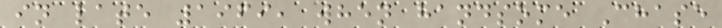in late 1969, when handsome Chase
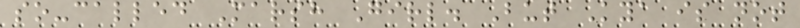so-called Marsh Girl. But Kya is not
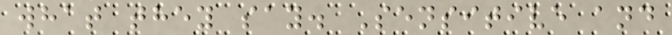what they say. Sensitive and
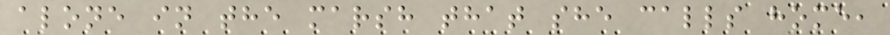alone in the marsh that she calls home,
